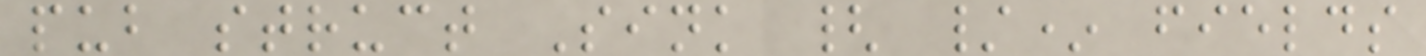pub struct Sink { /* fields
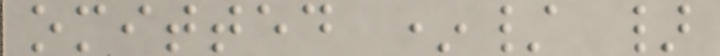omitted */ }
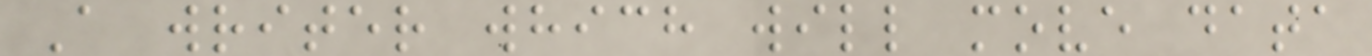A writer which will move data
